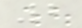2
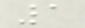1
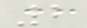2
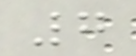7
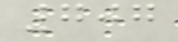707
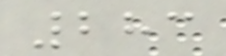283
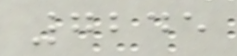7245
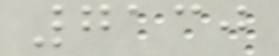7130
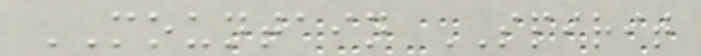MOUNTAIN SPIRIT
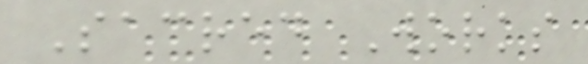Sacred Works
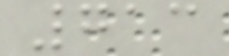713
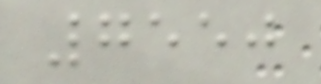7550
